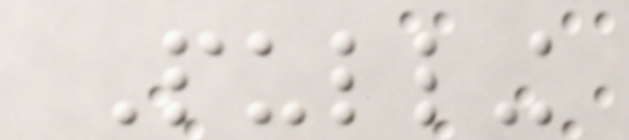Pulling
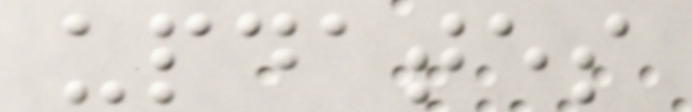updates
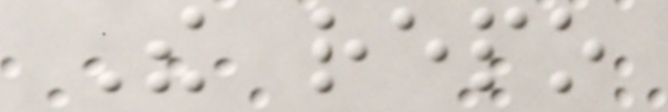The repo
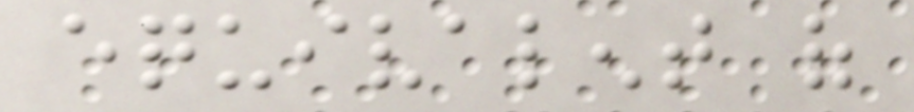equivalent of
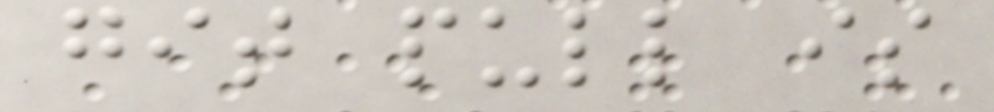git pull is
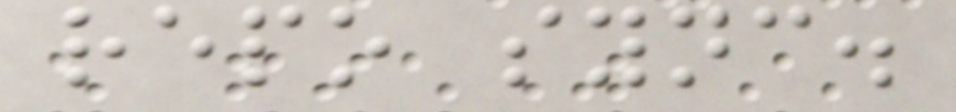repo sync.
